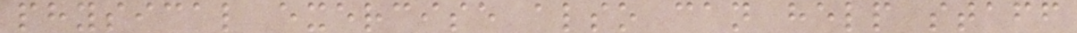physical exercise also can help staff
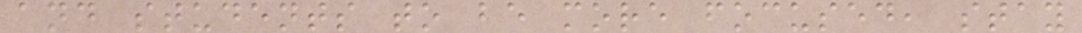and students to be more focused, stay
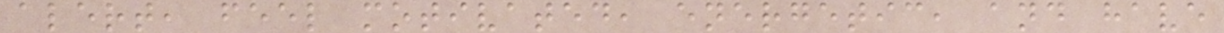alert, feel motivated, energetic, and have
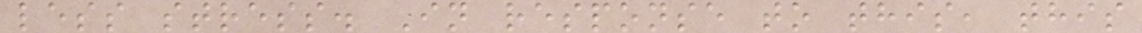less stress. In response to this, this
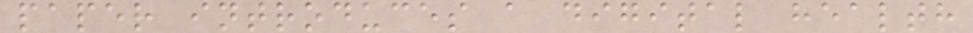paper introduces a digital health
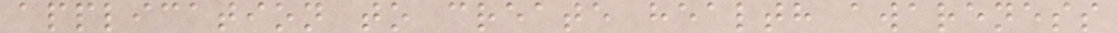application to create health awareness
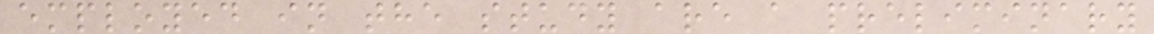employed in the study are a preliminary
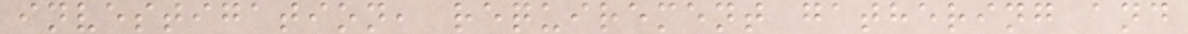investigation, requirement gathering and
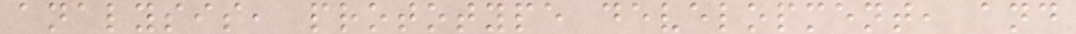analysis, prototype development, and
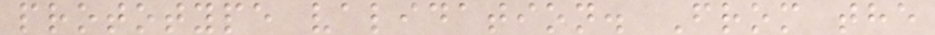prototype validation. From the
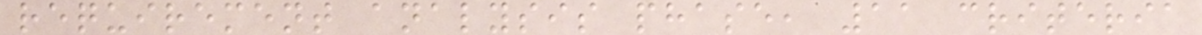requirement analysis phase, 11 criteria
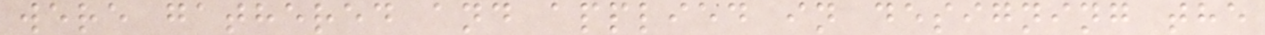were gathered and applied in designing the
